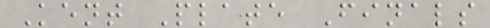Kent Plate Finals
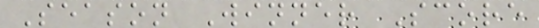Season Winner Score
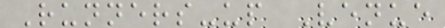Runners-up Venue
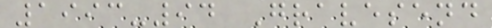1993-94 Gravesend
